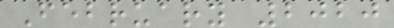February 2020
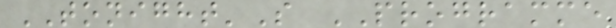TONIGHT'S PROGRAMME
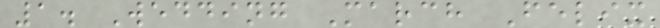1. Wedding March Felix
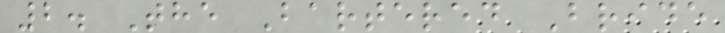2. The Bartered Bride
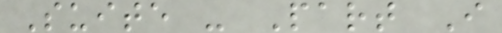Suite - Part I
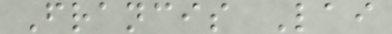Francis Lai
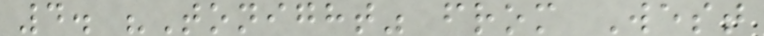4. "Tonight" from West
